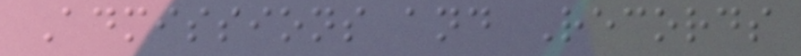Admissions and Records
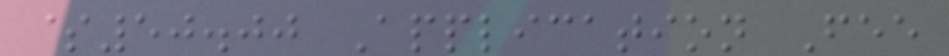$50.00 Application Fee
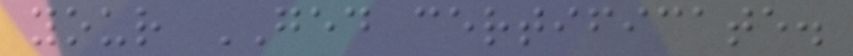your GED certificate.
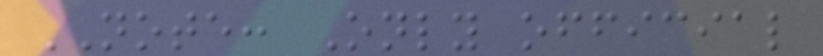NOTE: Only official
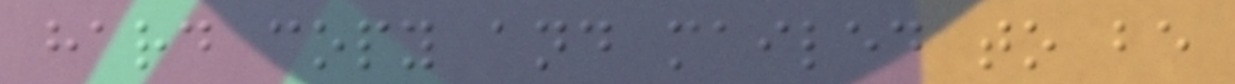hard copy and mailed to be
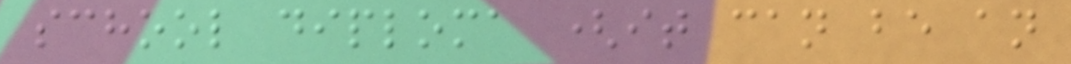school diploma (it can be an
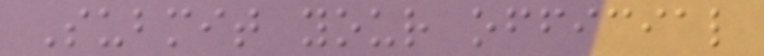Submit your official
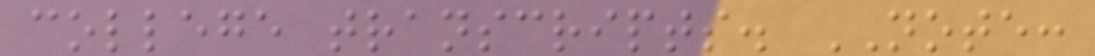college transcripts. NOTE:
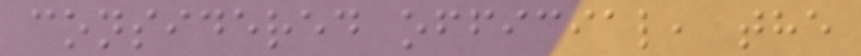considered official, the
